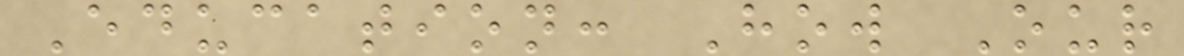Education: How Our
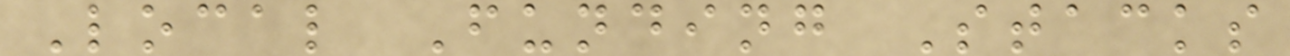Local Funding Stacks
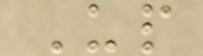Up
